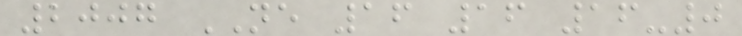2007 NE 16 16 16-0
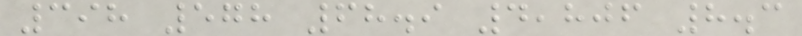398 578 68.9 4,806 8.3
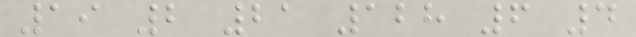19 2 21 128 6 4
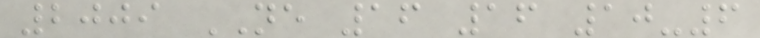2009 NE 16 16 10-6
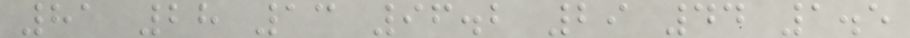81 28 13 96.2 29 44 1.5
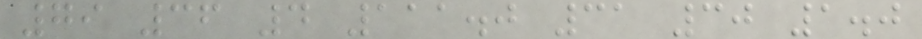79 36 4 111.0 31 30 1.0
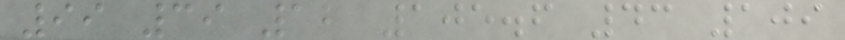99 39 12 105.6 43 109
